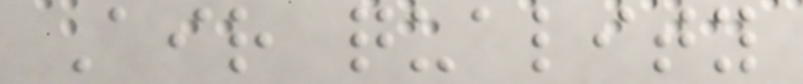Air quality
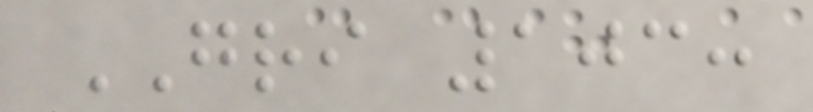GRI 103:
